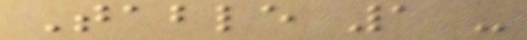Table 1 -
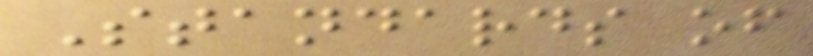Standards of
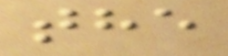the
